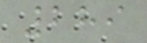289
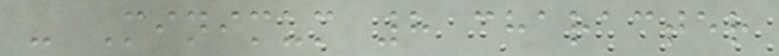- Minimum 8 character
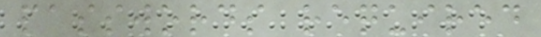passwords required
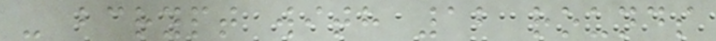- bcrypt with 12 rounds
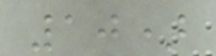10)
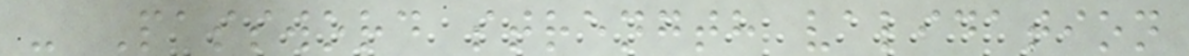- Password strength validation
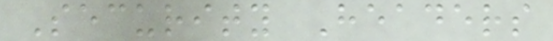Security Headers
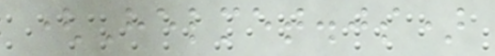(Helmet.js)
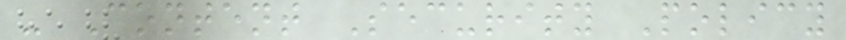- Content Security Policy
